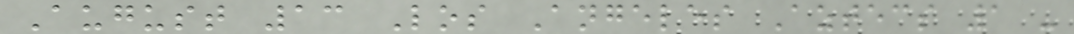August 13 Los Angeles Aztecs 1 -
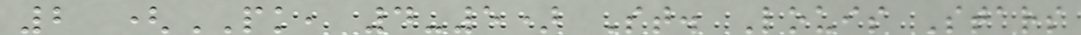2 (PK, 4-5) St. Louis Stars
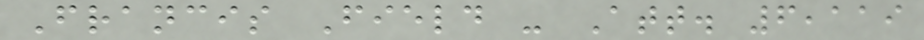Francis Field - Att. 6,119
